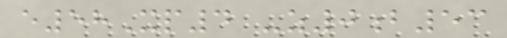e58Xp4 -z0b53
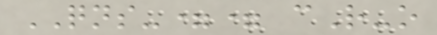QNS-== cR-o
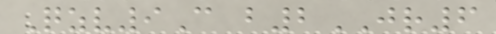Qzv9C b2JR6
